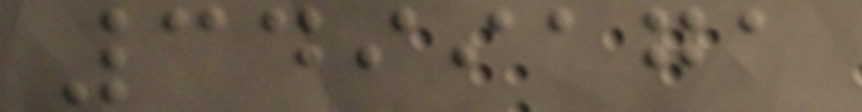3499171
